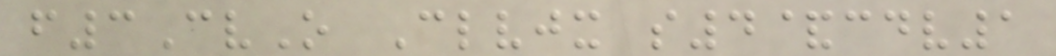f3CvO Clvjx s4&cdv1
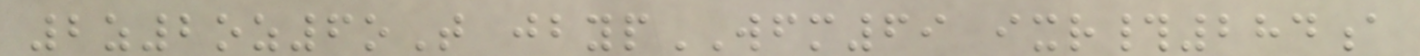2z2oz6oT jbypWFM69 ixr#284a
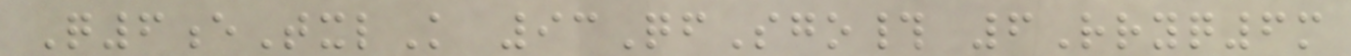Q6eTxlK 93QfSgo# 6Rryq6m
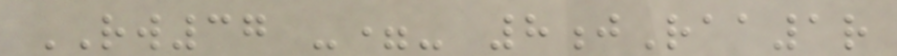RW37 -=- 8jRaa1r
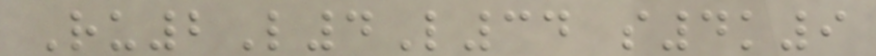Ru2L4L34 s4k9
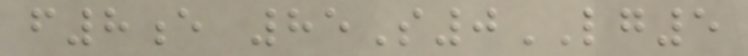f8e 85S0LG5
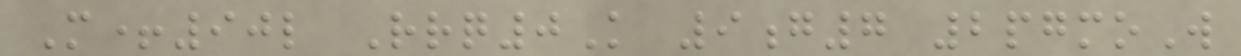M+90l Rrq0K 9g7 2pgmoW
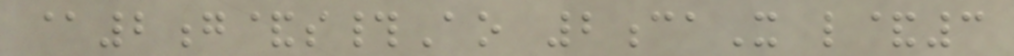@2g&s#Ao 2caX l&3
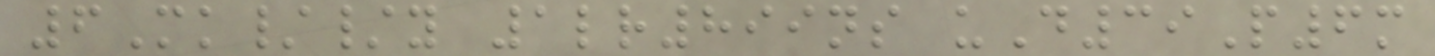6Mk//y 1lr899ns uD39P6m
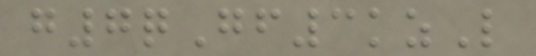g7qGf3kzL
